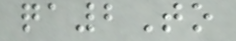qa2To
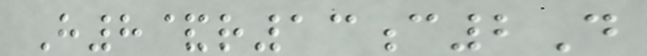H8&r13c2D
